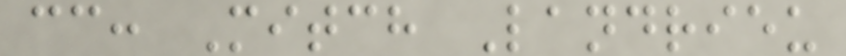cc: Mitch Landrieu
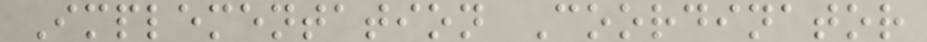Implementation Coordinator
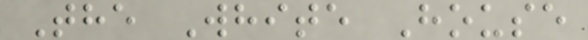The White House
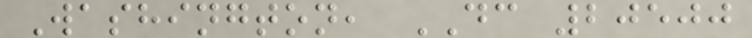Washington, DC 20500
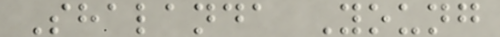Shalanda Young
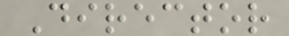Director
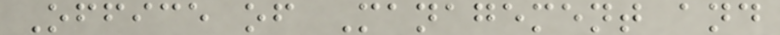Office of Management and
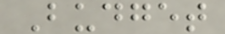Budget
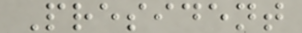President
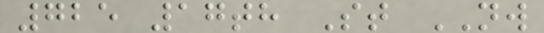725 17th St NW
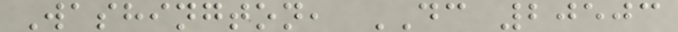Washington, DC 20503
